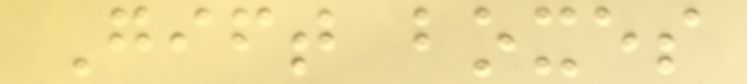Gift boxes
